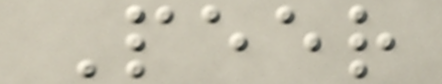Peer
